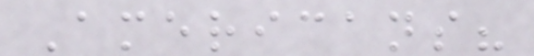Americans?
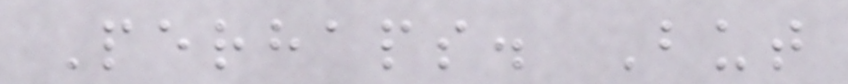Perhaps. But
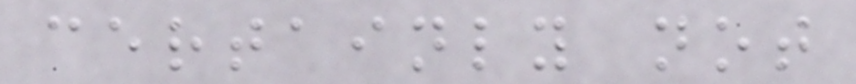certainly not
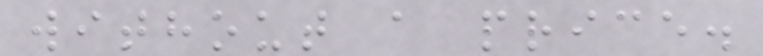without a price.
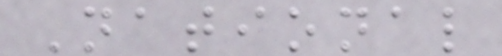National
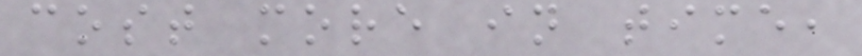cost more in time,
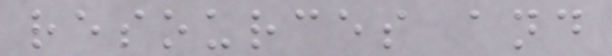resources and
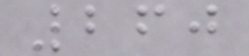260
